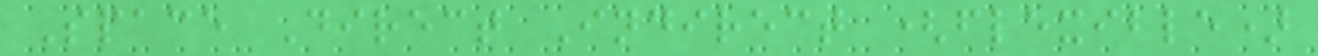Space Direct Indirect (flexible)
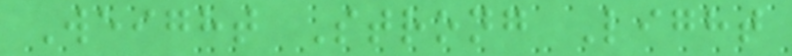Weight Strong Light
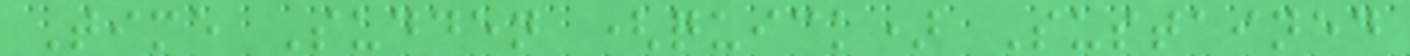Time Sudden (quick) Sustained
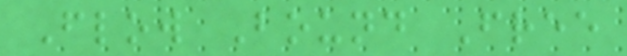Flow Bound Free
